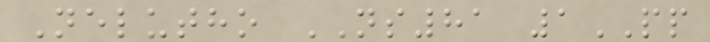Nelutho NS81 1PP
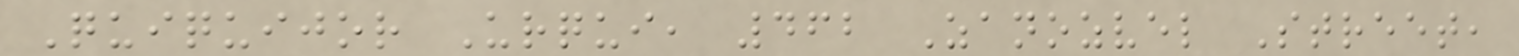Quiquijor Urqui, 462 Zanozvel Street,
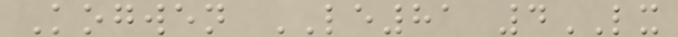Kogwen LE81 4LX
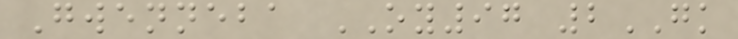Gwenneba OY97 2GK
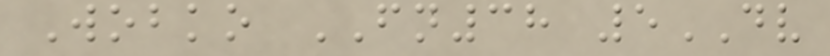Wobko FN38 5DV
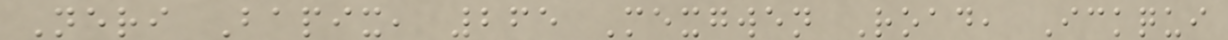Neri Bapix, 265 Mexgwen Road, Ickqui
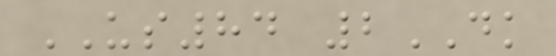US84 2DK
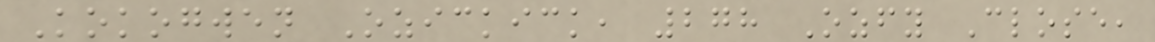Kokogwen Ozickick, 278 Ozfy Close,
